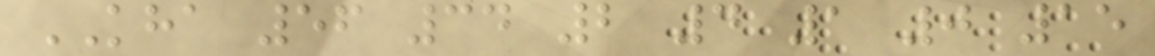KHA 56 34 2 4 1 0 15
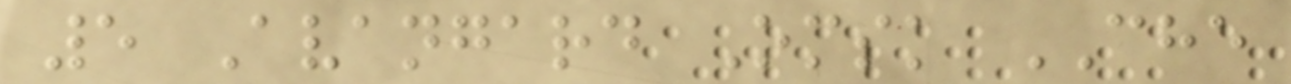5 Avangard Omsk CHE
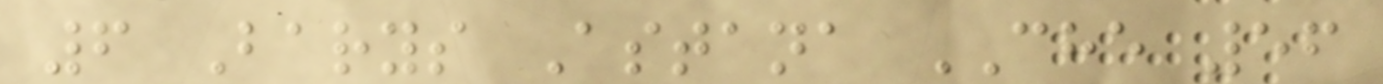6 Barys Astana CHE 56
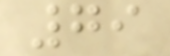79
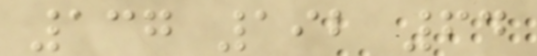137 192 64
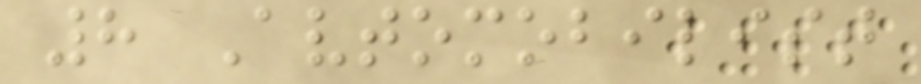8 Avtomobilist
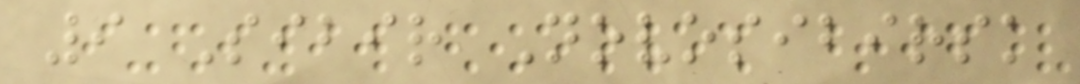9 Sibir Novosibirsk
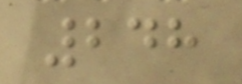248
